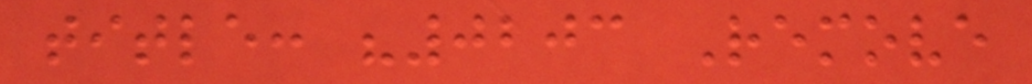title: "0203 Remove
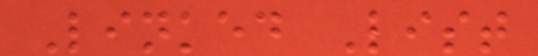Linked List
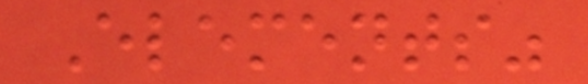Elements"
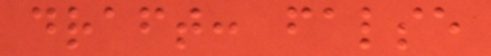draft: false
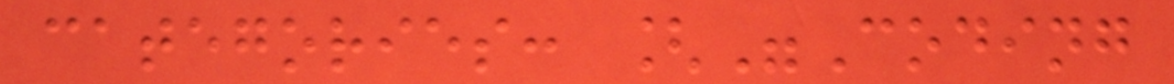categories: ["Coding
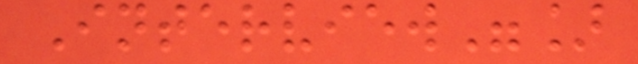Interview"]
